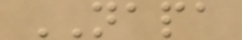NAPA
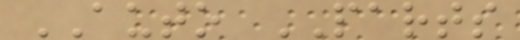AUTO PARTS
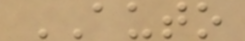AUTO
